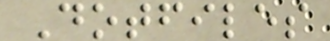Dotfiles
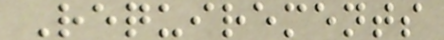Requirements
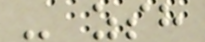- zsh
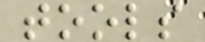tools
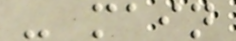- main
